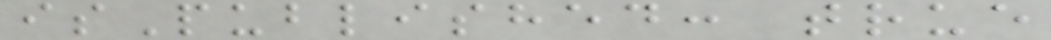isPublished: true
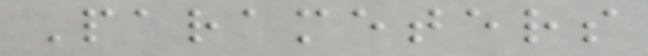Parameters
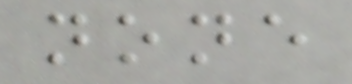none
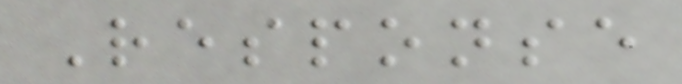Response
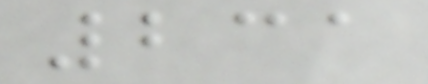231
